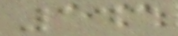143
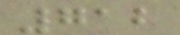712
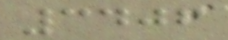3406
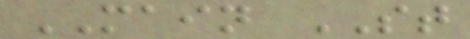MAIN ST
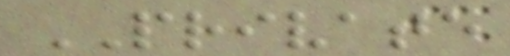PRIVATE
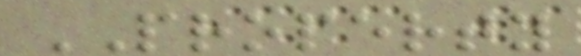PROPERTY
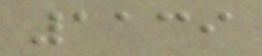1139
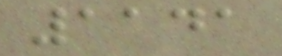1141
